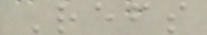Refs
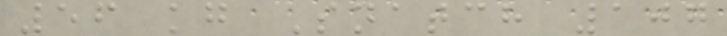56 kg Snatch 107
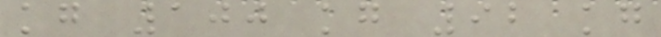kg 100 kg 92 kg
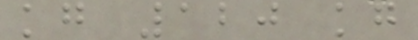kg 120 kg
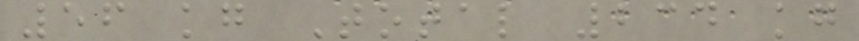56 kg Total 234 kg
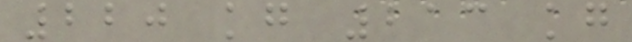220 kg 213 kg
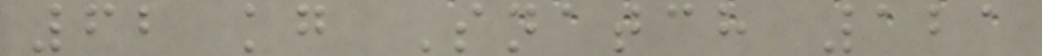62 kg Snatch 121
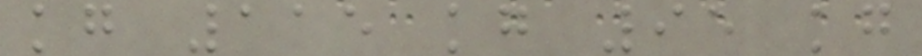kg 115 kg 95 kg
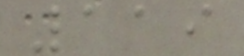119
